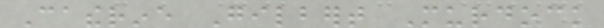Catherine Gilbert Murdock
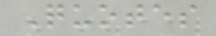Quotes
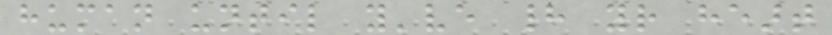human until you've had your heart
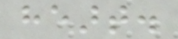heart.
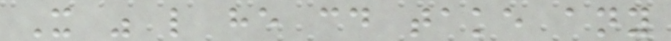It was like he could take any
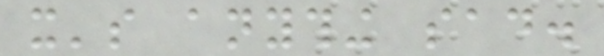it's anything sad.
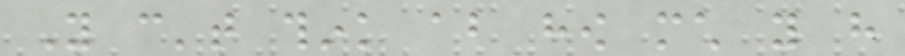You can't think about how much you have
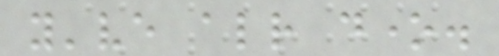you've already done.
